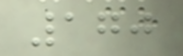170
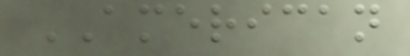AMERICAN
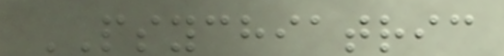PSYCHIATRIC
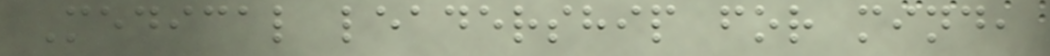Medical leadership for mind,
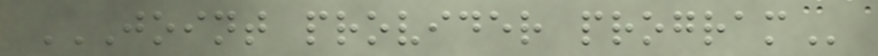JOINT PROVIDER PROGRAM
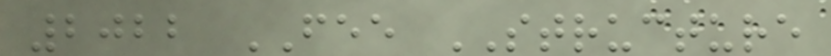2022 FEE STRUCTURE
